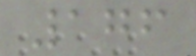176
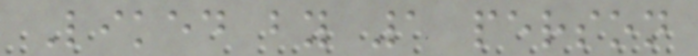Liked by 1 person
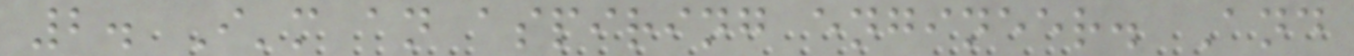2. I'm an aspiring engineer. And
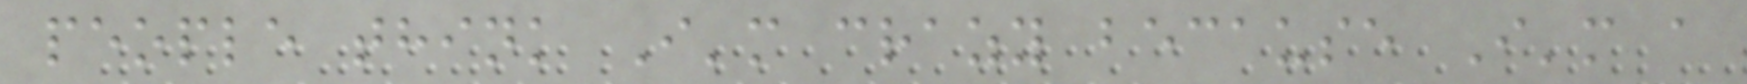people think I'm crazy because I'm a
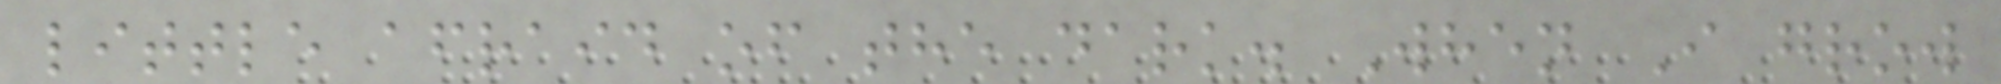little afraid of the dark. When I grow
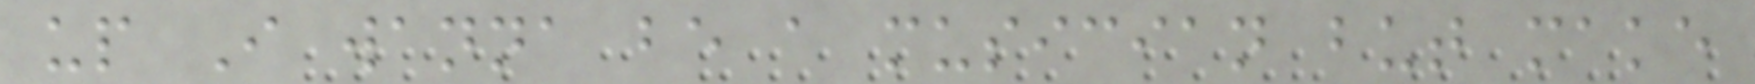up I wanna be a musician but make
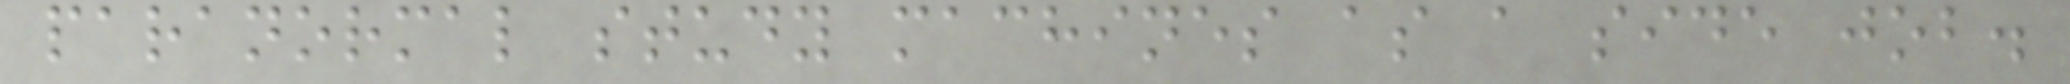paranormal study machines as a side job.
